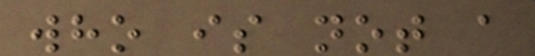who is not a
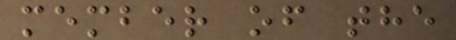member of the
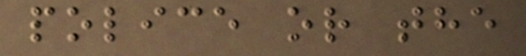police or the
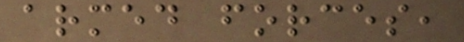armed forces,
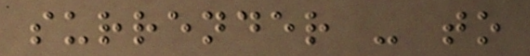surrender - to
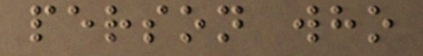person who
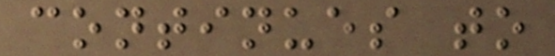continues to
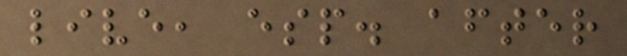live, esp. after
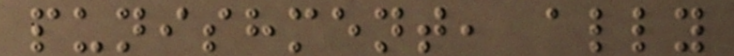punishment, ally
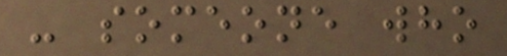- someone who
